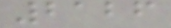2126
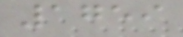1759
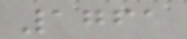1761
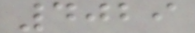4029
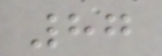87
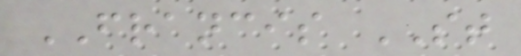FRANCIS ST
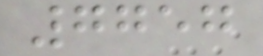7757
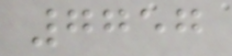7757
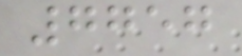7757
